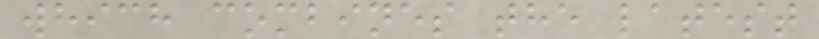which combines the latest
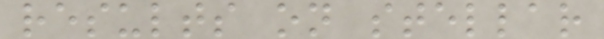results on stellar
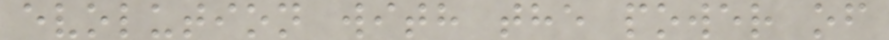evolution with the power of
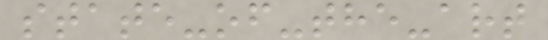state-of-the-art
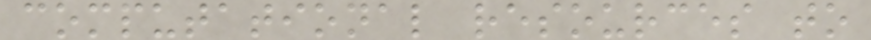computational resources to
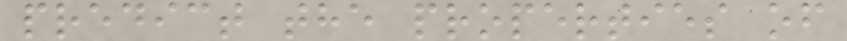predict the properties of
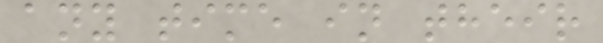any time in their
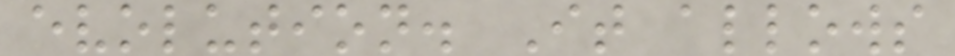evolution. It allows
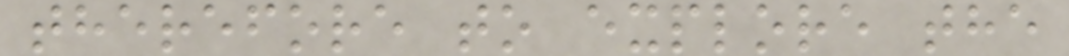therefore to explore the
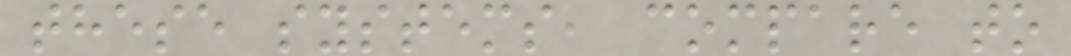these systems, compare to
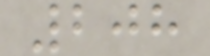208
